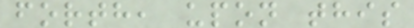forth, upon this
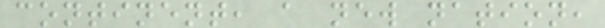continent, a new nation,
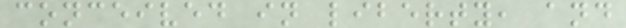conceived in liberty, and
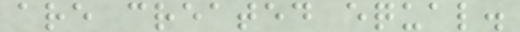are created equal.
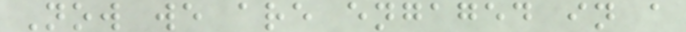Now we are engaged in a
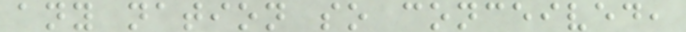any nation so conceived,
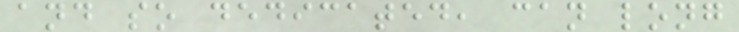and so dedicated, can long
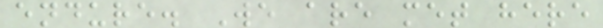endure. We are met here
